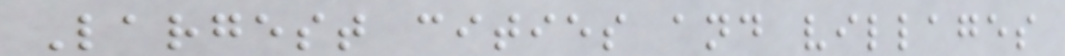Largest cities and villages
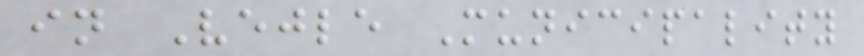in Vejle Municipality
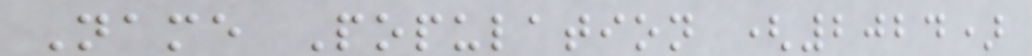Name Population (2024)
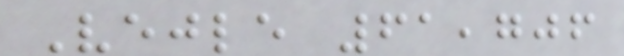Vejle 61,706
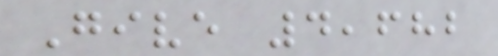Give 4,682
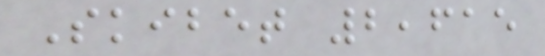Skibet 2,615
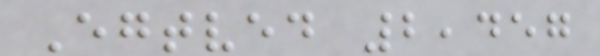Egtved 2,457
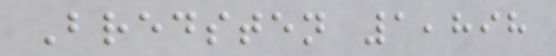Bredsten 1,898
